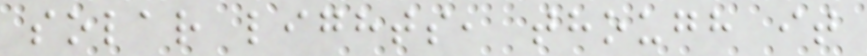solar lights, though it
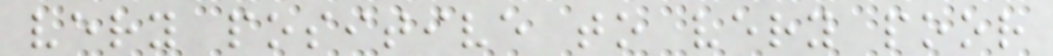very positive to very poor
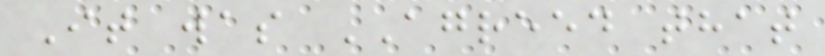It was AGREED that
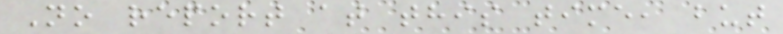No report at this time, but
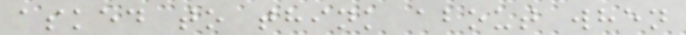asked to think about when
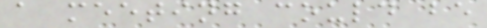a meeting could be
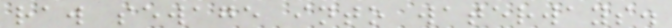raw sewage into waterways.
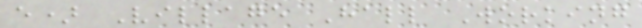e) Village Hall Working
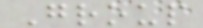Group
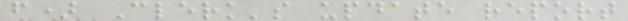f) Clerk's update report
